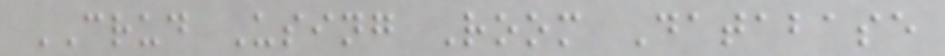CRUD Using Room Database
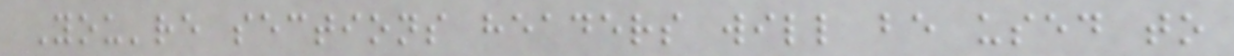You're sections headers will be used to
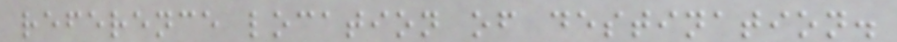reference location of destination.
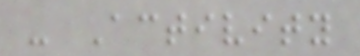- Activity
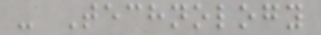- Technology
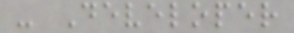- Developer
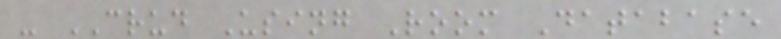- CRUD Using Room Database
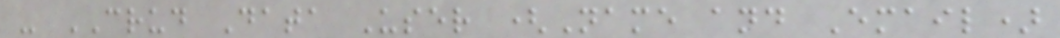- CRUD Data User (Name and Email)
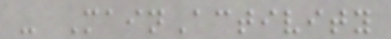- MainActivity
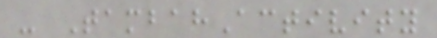- TambahActivity
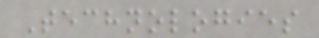Technologies
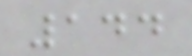144
